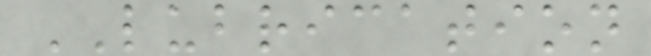LUBRICATION
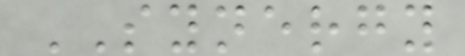SYNERGY
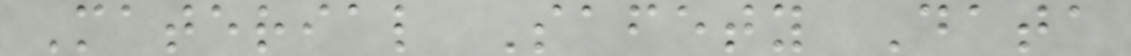Material Safety Data
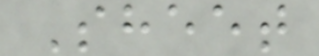Sheet
